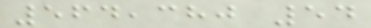564,380 54
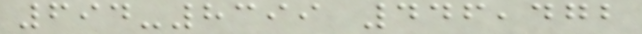694-8399 446,472
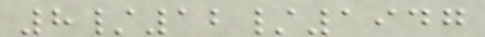8/12/1947
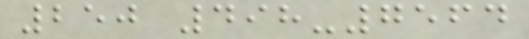250 498-7564
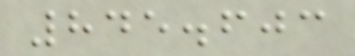845.603
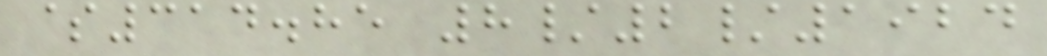$314.85 8/2/1924
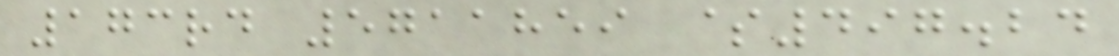173rd 5711859 $497.24
